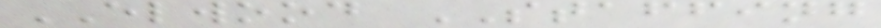ELWOOD STAFFING
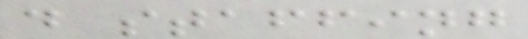d staffing
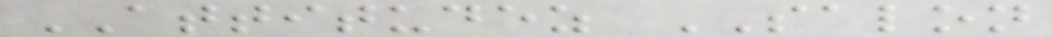ATTITUDEZ SALON
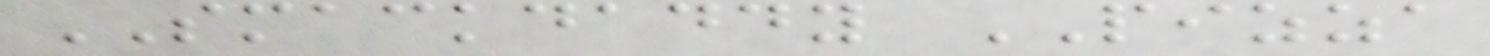SMACKDADDY PIZZA
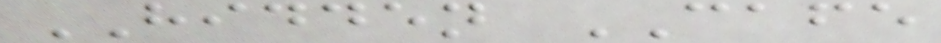HIDDEN CAFE
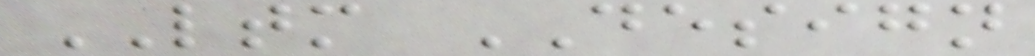LTM DESIGN
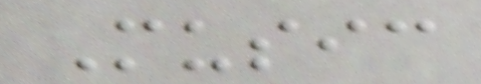Music
